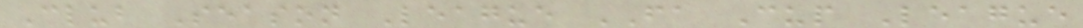Club Season League FA Cup League
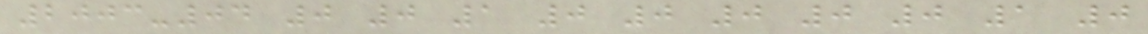2003-04 0 0 1 0 0 0 0 0 1 0
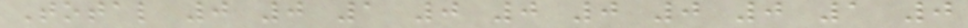Total 0 0 1 0 0 0 0 0 1 0
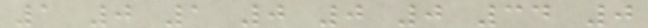1 0 1 0 0 0 34 0
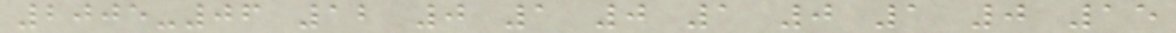2005-06 12 0 1 0 1 0 1 0 15
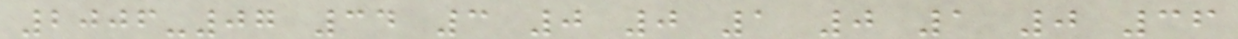2006-07 34 3 0 0 1 0 1 0 36
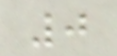0
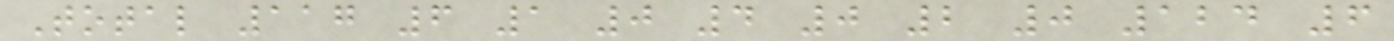Total 117 6 1 0 4 0 2 0 124 6
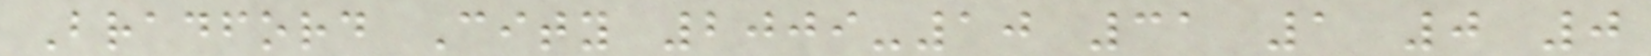Bradford City 2009-10 31 1 0 0
